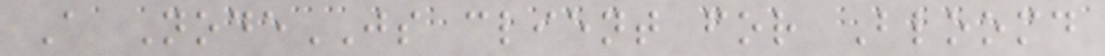A NodeJS client for Bloomd
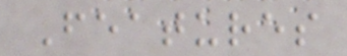Features
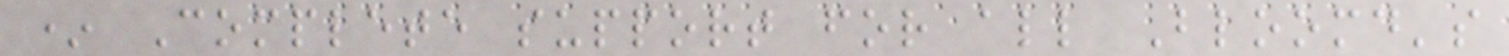* Complete support for all Bloomd's
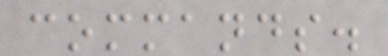commands.
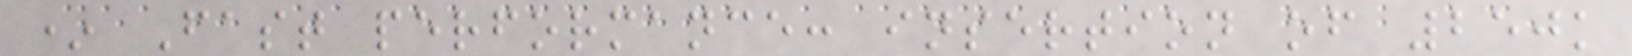* Fast performance: insertion of 250k
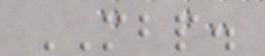MBP.
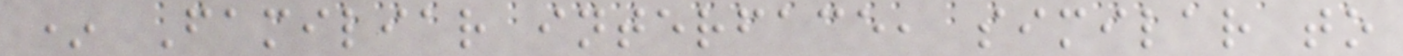* Familiar interface, similar to
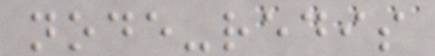node-redis
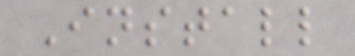Install
